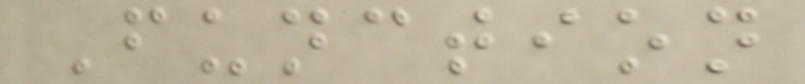Function
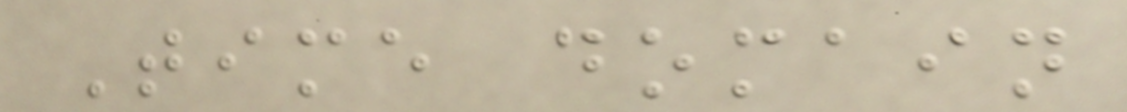Time domain
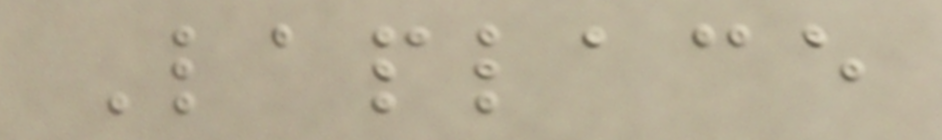Laplace
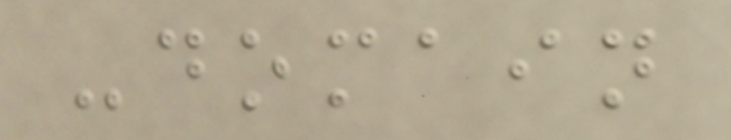-domain
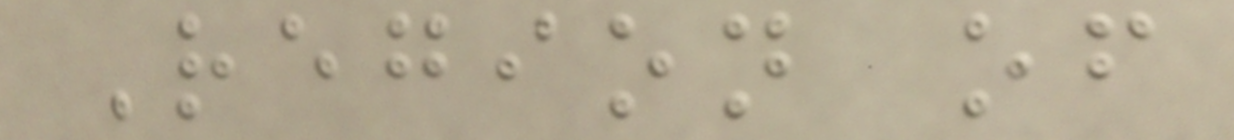Region of
